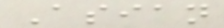Asian
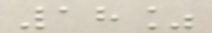18%
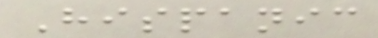Hispanic
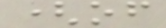(of
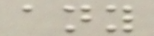any
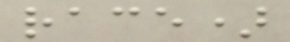race)
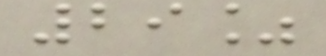29%
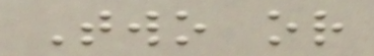Two or
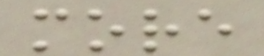more
